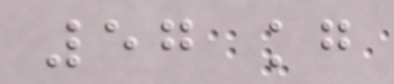57 kg
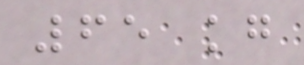65 kg
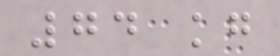74 kg
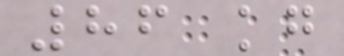86 kg
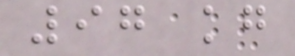97 kg
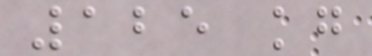125 kg
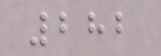282
